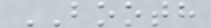BOOTH
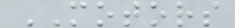MOTORS
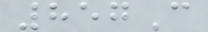857C
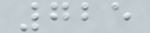725
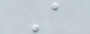A
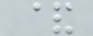&
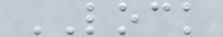LOCK
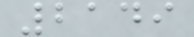2149
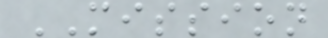MISSION
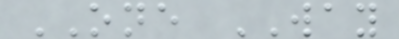ONE WAY
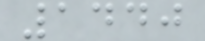1440
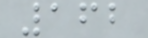162
